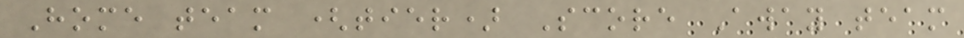Home team (tier) Score Away team
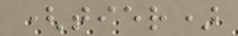(tier)
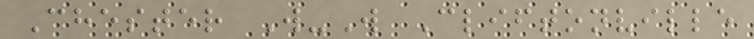Chester W-W Cliftonville
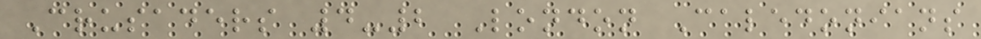Crusaders 4-2 London Caledonians
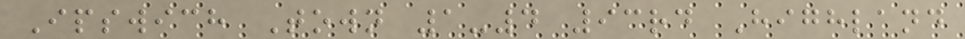Ipswich Town 1-4 93rd Highland
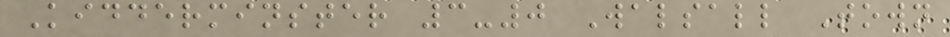Kidderminster 3-0 Walsall Town
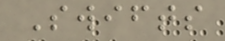Swifts
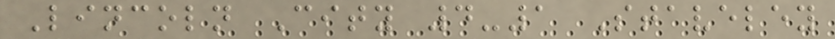Lincoln City 4-1 Staveley
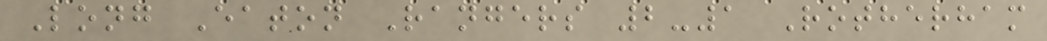Long Eaton Rangers 2-1 Rotherham
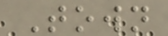Town
